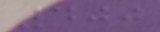400
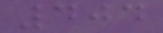404
